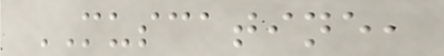MUSCATINE,
